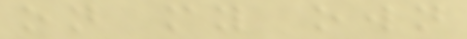on my own
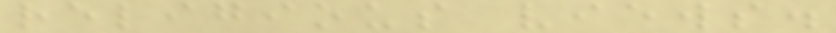religious views.
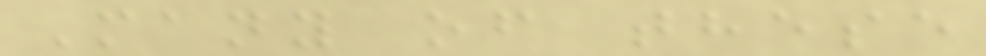Many of these
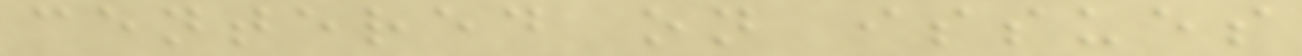centered on issues
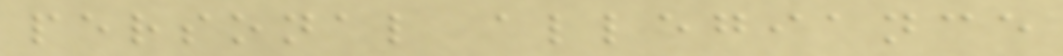personal allegiance
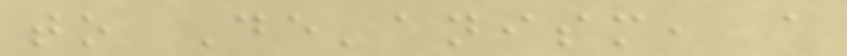to De'anism, a
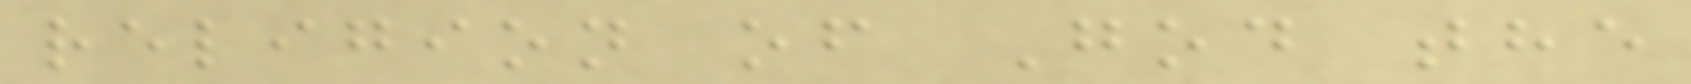religion of God the
